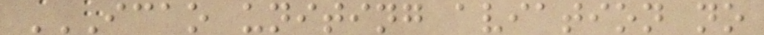ICAO UNITING AVIATION NO
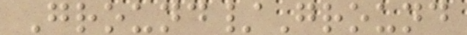Ground/Ground
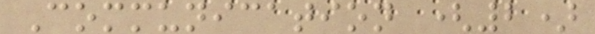Communication (2)
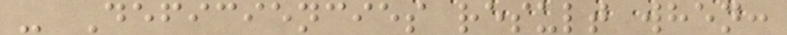- Deficiencies result when:
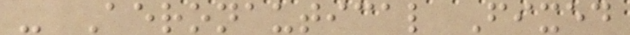- Aeronautical Fixed
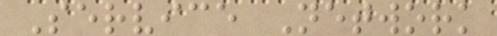Service Network
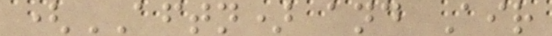(AFTN) and Air
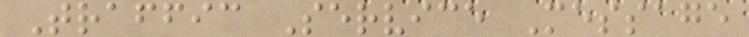Traffic Service Message
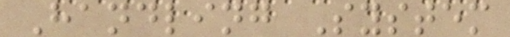Handling System
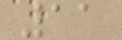11
